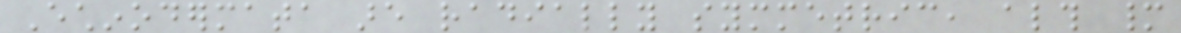Echinodermata are radially symmetric, although many
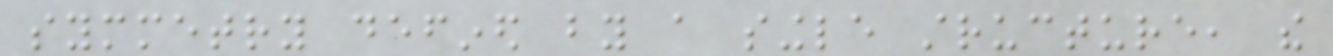symmetry defined by a single structure, the
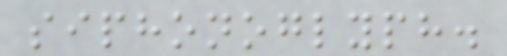siphonoglyph.
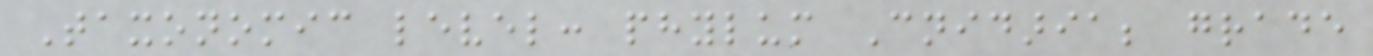Taxonomic level: phylum Cnidaria; grade
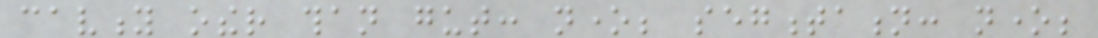cavity other than gut: none; segmentation: none;
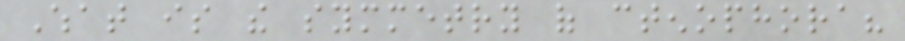What is the symmetry of ctenophora?
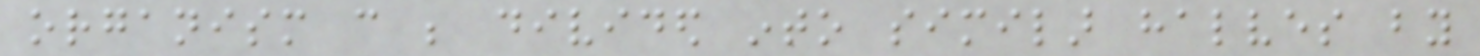organism can be divided into similar halves by
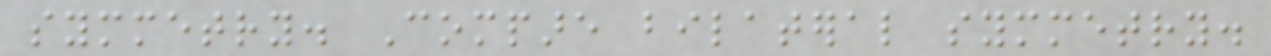symmetry. Compare bilateral symmetry.
